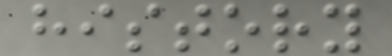history
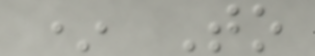* To
